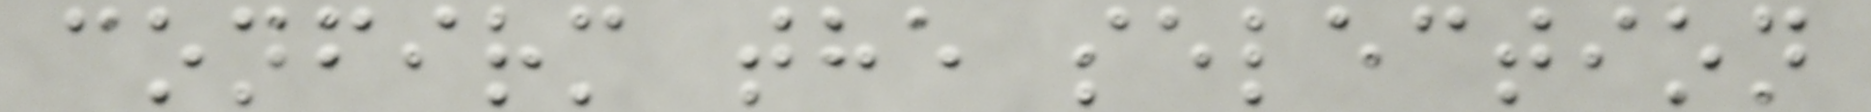confirm the selection
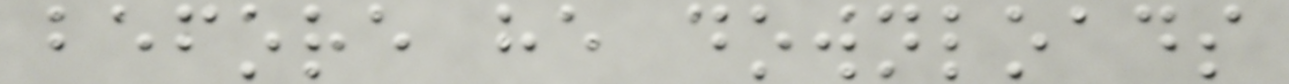before he downloads
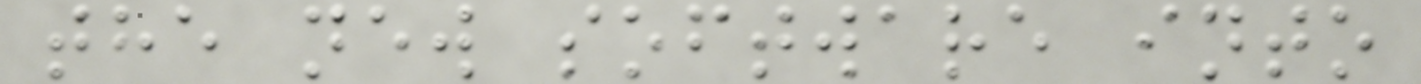the new software into
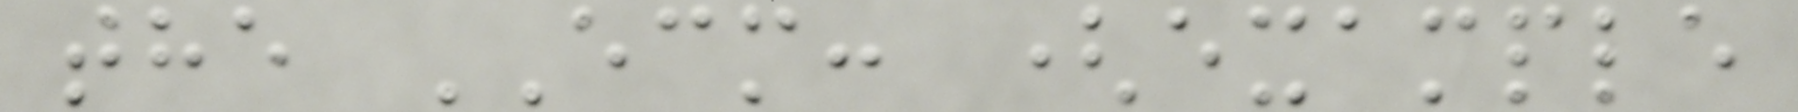the ECM: (example
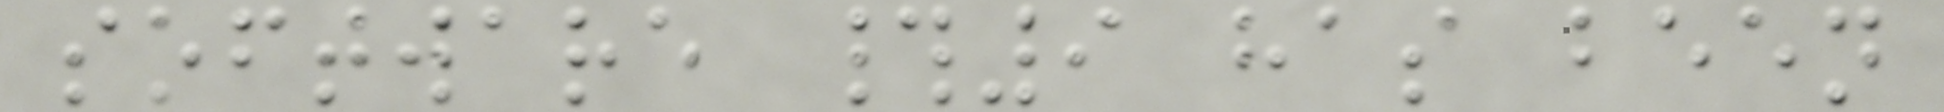software #9 has been
